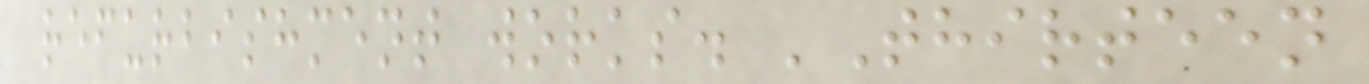refurbishment works. 'Thirteen
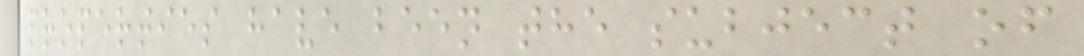properties have been the subject of
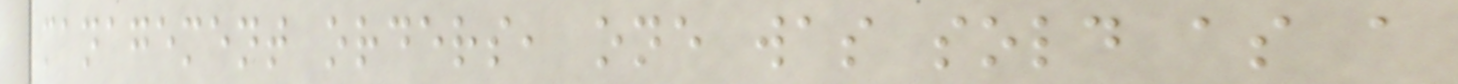management orders, one was sold as a
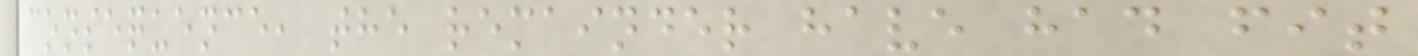consequence, the remainder have had fit
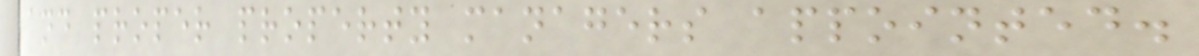and proper property managers appointed.
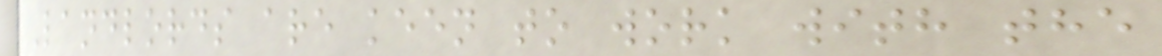Landlords are keen to work with the
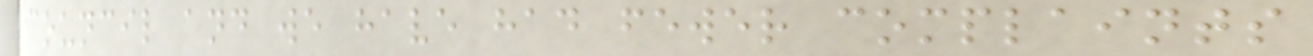council and we have had fewer complaints
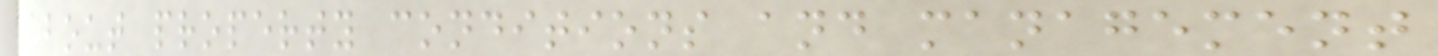about property conditions and management
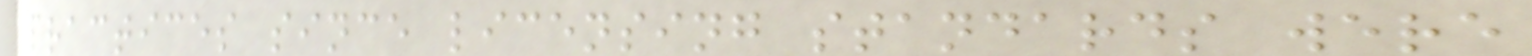practices since licensing standards were
